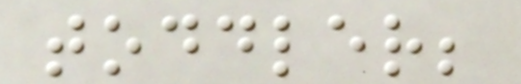toddler;
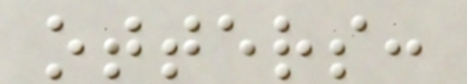otters:
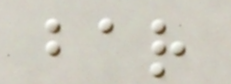bar
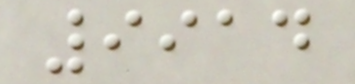9914
